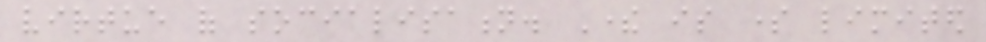virtue of socialisation. There is some limited
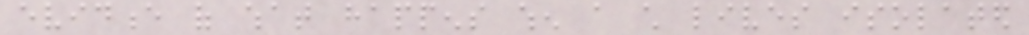evidence of what happens when a child lives isolated
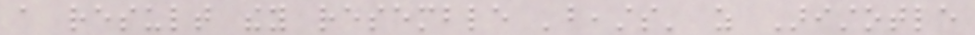a result they resemble 'beasts' as Aristotle
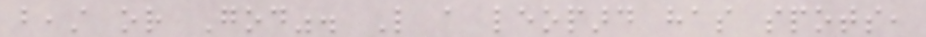beast or God". Like a leopard has spots,
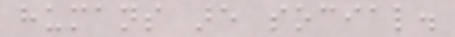humans are social.
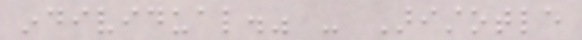individual." - Aristotle
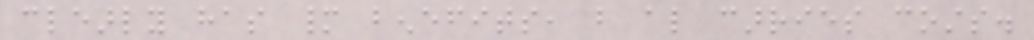clearly has many benefits, but also carries costs.
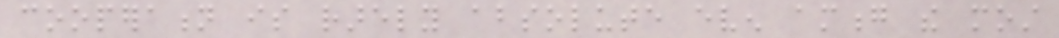cooperation is rarely absolute even among the most
